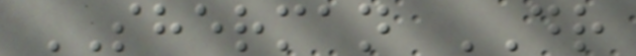SHERMAN DR
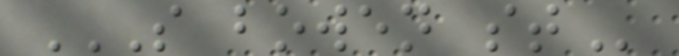S BOWEN ST
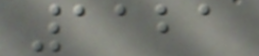1121
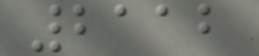2112
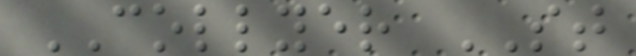COLLYER ST
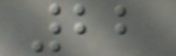22
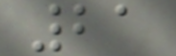21
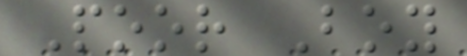Poor Boy
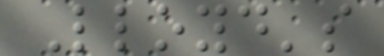Lloyd's
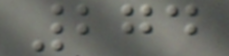274
